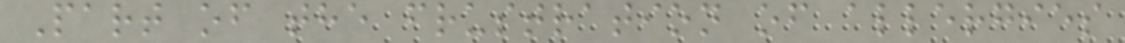Part of the frustration of allergies
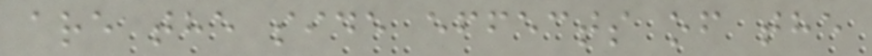are the side effects of the
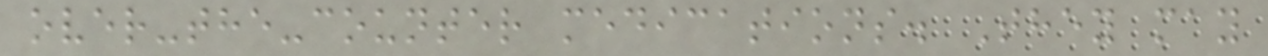over-the-counter medications. They may
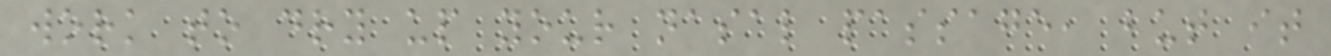work to dry up your nasal passage, but it
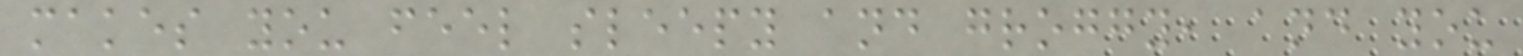makes you feel sleepy and groggy, and you
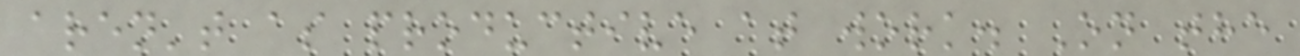aren't as productive at work. On the
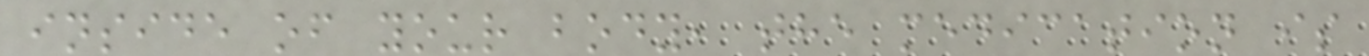inside of your body, the medication is
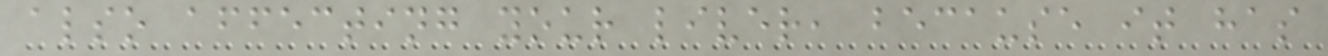also affecting your liver, because it has
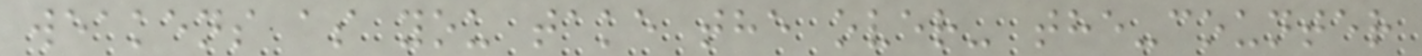weakens as you take the over- the-counter
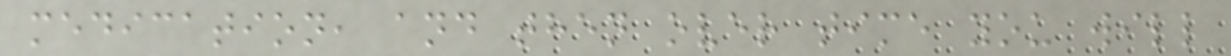medication, and then over time you will
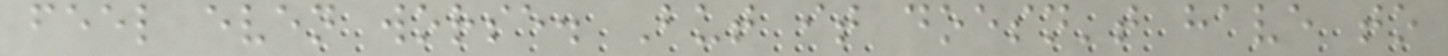feel even worse. But it doesn't have to
